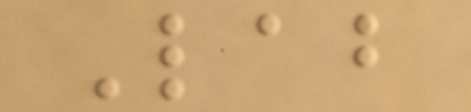Lab
